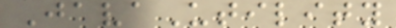JavaUtility
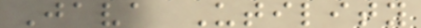Java Utility
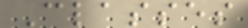Classes
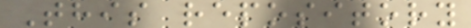This repository
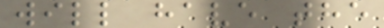will have the
